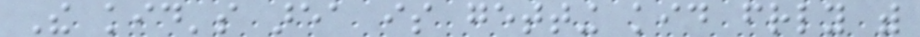The kid's area is getting kid friendly with
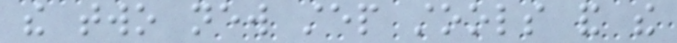the two new step stools and the
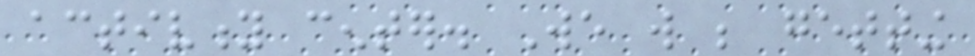activity center. We will be getting
